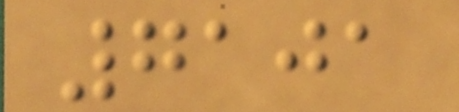7101
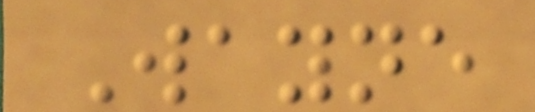Wayne
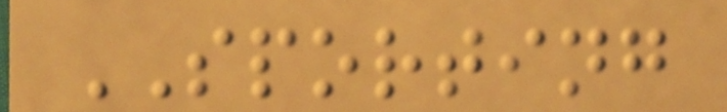SPORTING
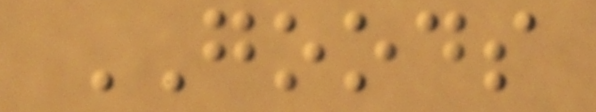GOODS
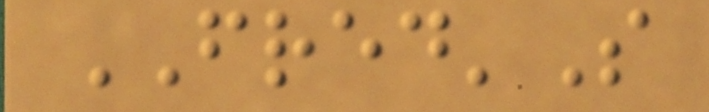FRED'S
